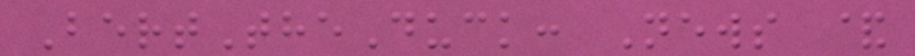BertTheDuck: News &
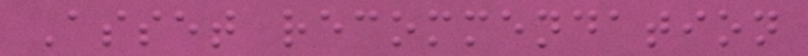Asset recommendation
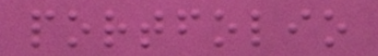portfolio
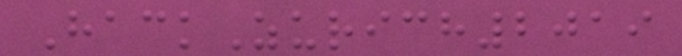HackZurich2019
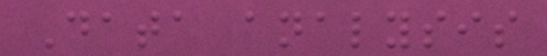Data analysis
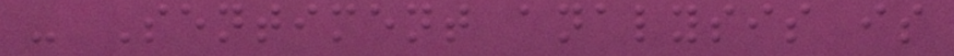- Sentiment analysis is
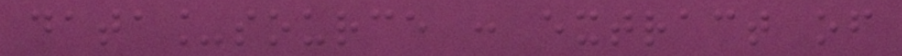data_source : extract of
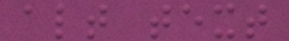alt text
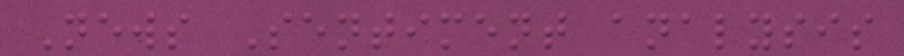News Sentiment analysis
